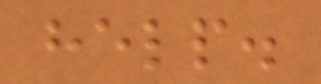help.
